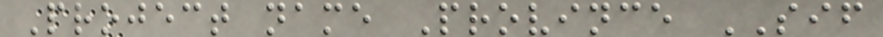Project name Province SIF
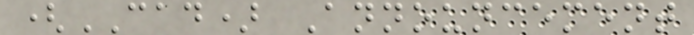(CAD) Announcement
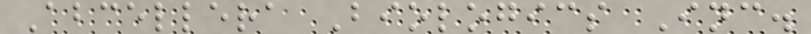Abcellera Biologics Inc.
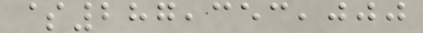$287,353,000
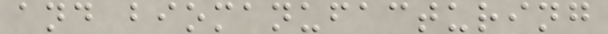and biomanufacturing
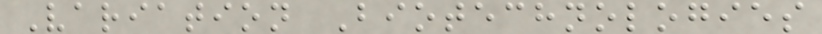Variation Biotechnologies
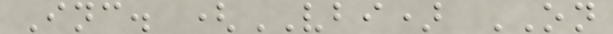Inc. (VBI) ON
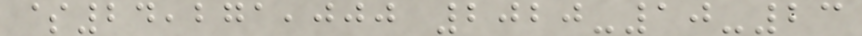$24,271,000 2020-10-23
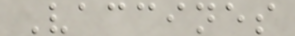Vaccines
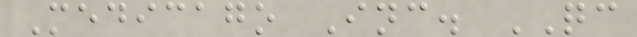Medicago Inc. QC
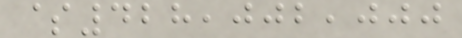$428,002,000
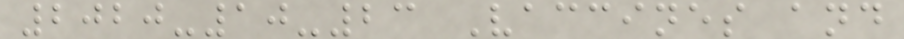2020-10-23 Vaccines and
